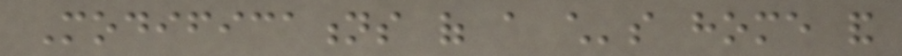Modifications of a child's home and
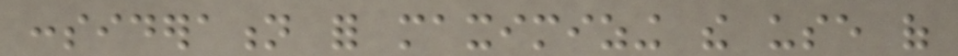consideration for maximizing the use of
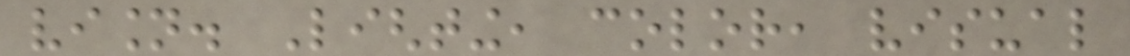vision. Lighting, color, visual
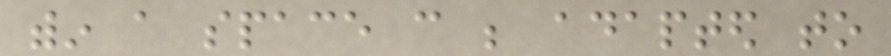within a space can be adapted to
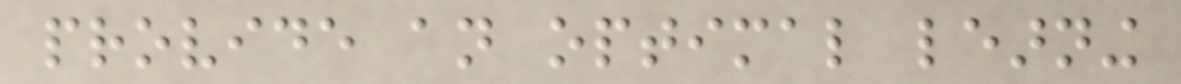provide an optimal learning
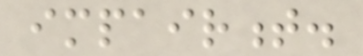impairment.
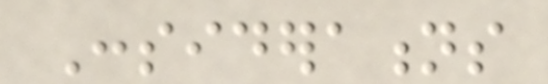Considerations
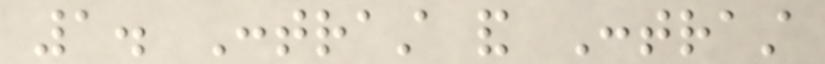1. Contrast and Contrast
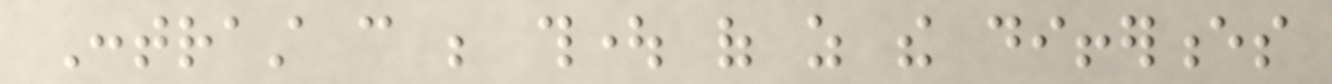Contrast can be thought of as the differences
